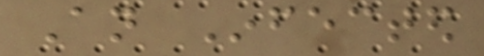An Infected
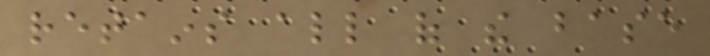retains all of the base
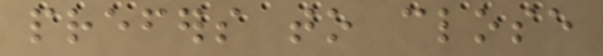prefers to close
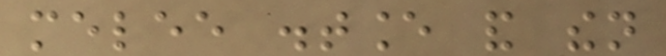melee distance and then
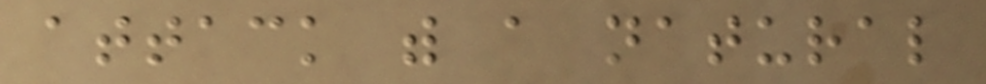attack with a natural
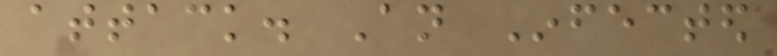attack. An Infected
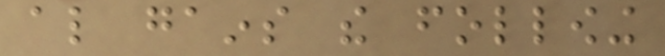also gains the following
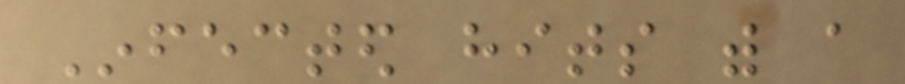Infected hits with a
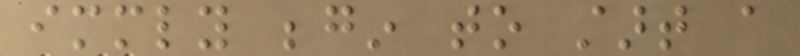immediately begin to start a
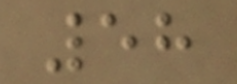58
